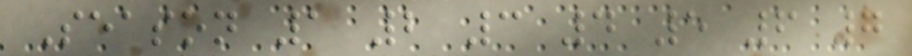Season 1 2 3 4 5 6 7
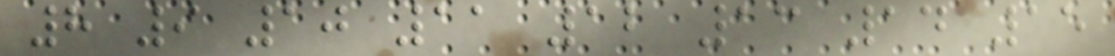8 9 10 11 12 13 14 15
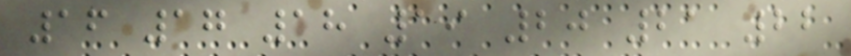16 17 18 19 20 21 22
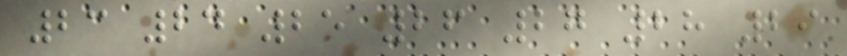23 24 25 26 27 28 29
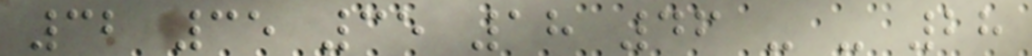32 35 35 18 46 - - 28
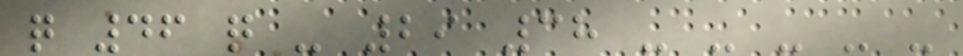q 46 q - 29 38 - - - - -
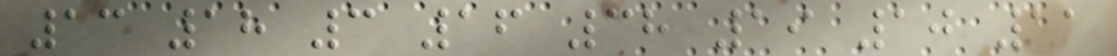13 18 3 16 38 19 10 11
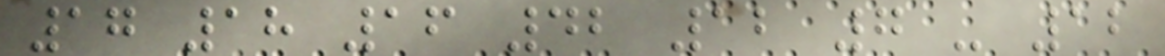17 18 16 42 12 7 - 12
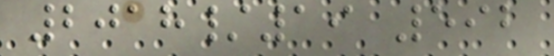2018/19 592
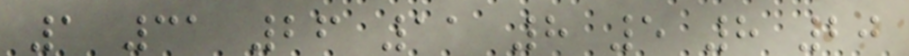1 31 26 11 8 5 8 20
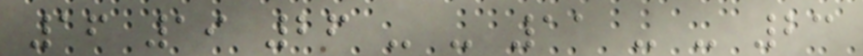16 19 26 - - 11 - - 23
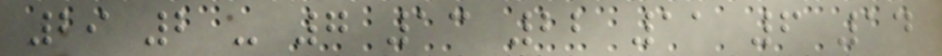29 2 - 7 13 22 11 6 14
